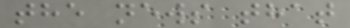the news that
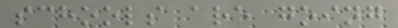schools are going
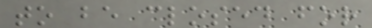to be closed for
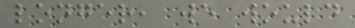longer, we would
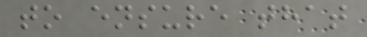to ensure that
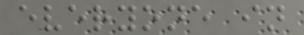everyone in
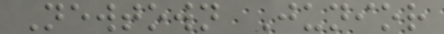Newtown Junior
